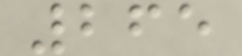265
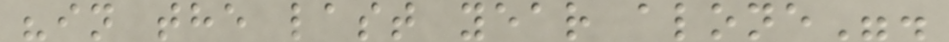"in the last year alone".
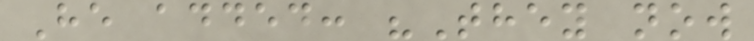He added: "They now
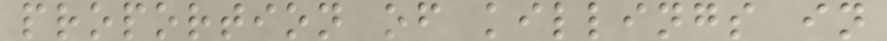proportion of killings in
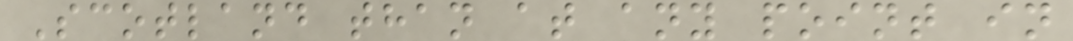Scotland than at any point in
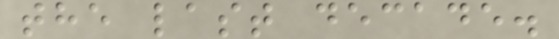the last decade.
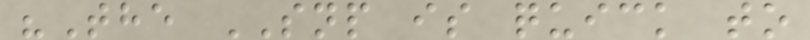"The SNP is quick to
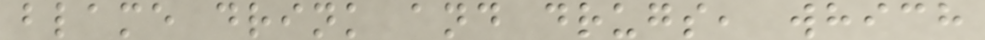blame drink and drugs, which
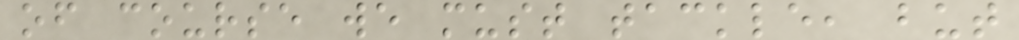of course we must tackle, but
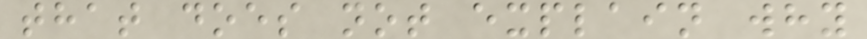that does not explain why
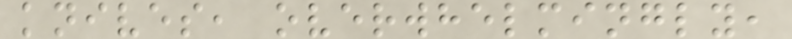knives, overwhelmingly,
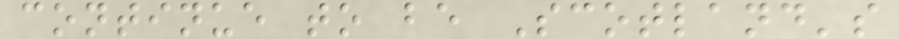continue to be Scotland's
